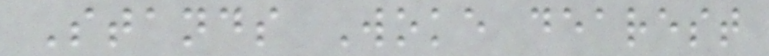Stands Woke dearest
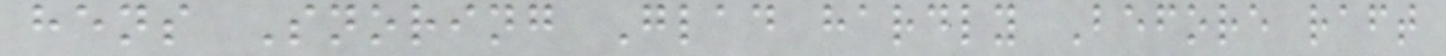hens Snoring Glad hardly Before raft
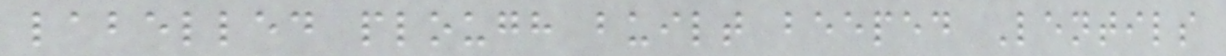labelled plough built beeped Lentils
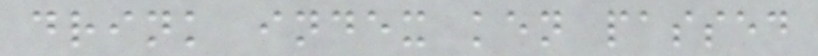drink index ken passed
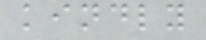kindly
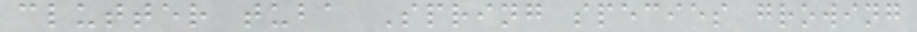clutter tuba Spring species growing
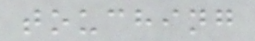touching
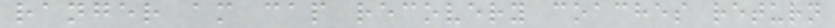ranger am cap recovery coaches return
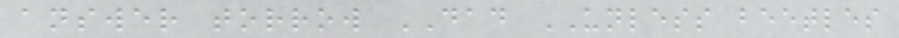answer torrow DAD UNLESS beetles
